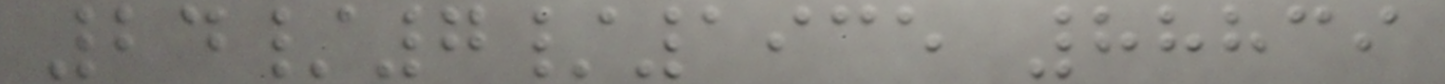24/7/1935 88839
